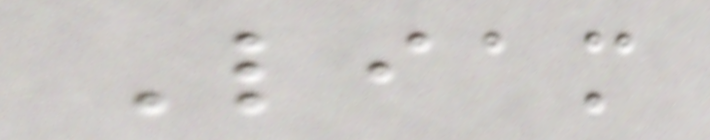Liam
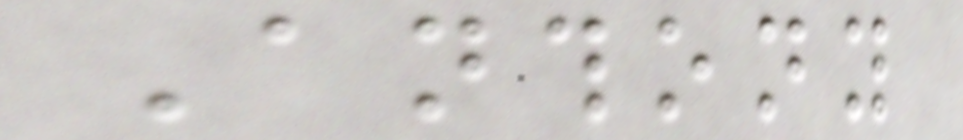Anthony
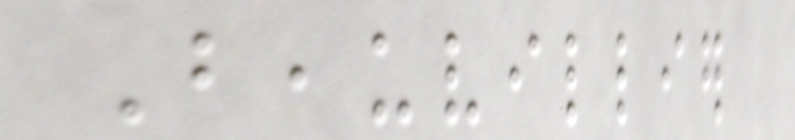Beauvillier
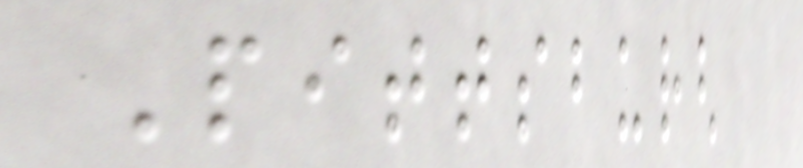Pittsburgh
